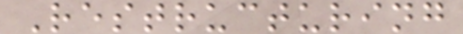Restructuring
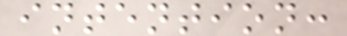intention:
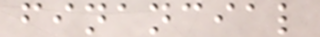financial
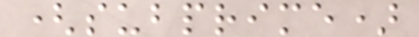(subprime)
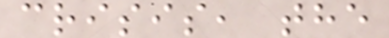crisis, the
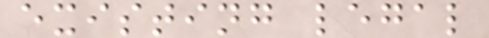existing legal
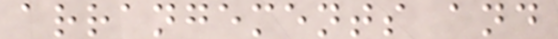arrangements and
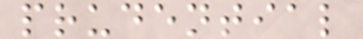prudential
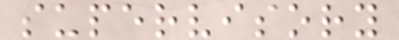supervisory
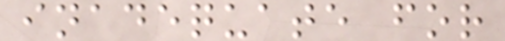inadequate for
